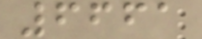6661
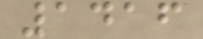1416
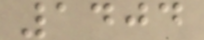1404
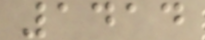1414
